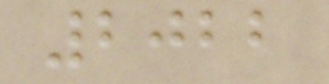2022
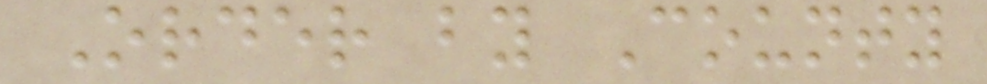Order by County
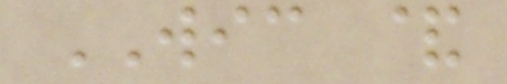WIC &
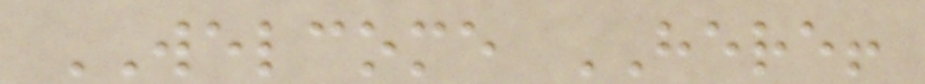WELCOME HERE!
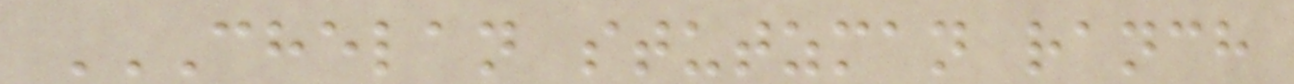CHELAN STUTZMAN RANCH
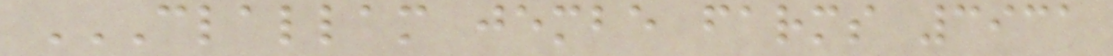CLALLAM JEMBE FARMS 3931
